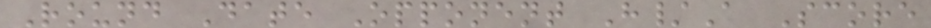Round Date Opponent H/A Score
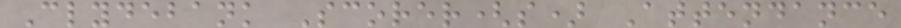Clydebank Scorer(s) Attendance
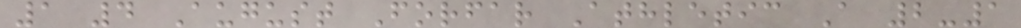1 4 August Forfar Athletic A 2-1
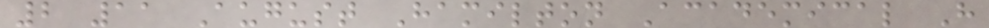2 11 August Hamilton Academical H
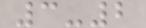3-2
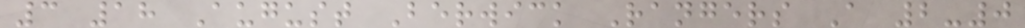3 18 August Berwick Rangers A 2-0
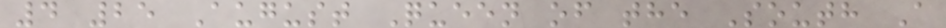4 25 August Queen of the South A
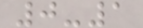0-1
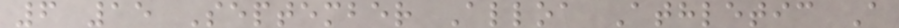6 15 September Alloa Athletic A
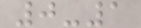0-1
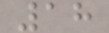18
